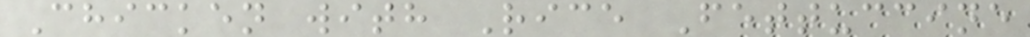Chicken with Rice Fettuccine
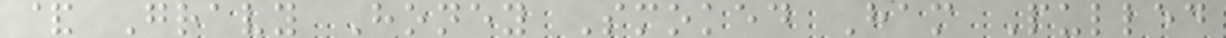& Gravy Honey Smoked Ham Pulled
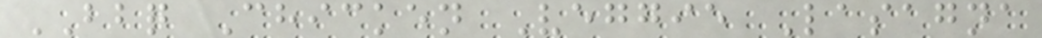BBQ Chicken Veggie Lasagna
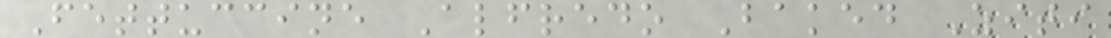Fettuccine Alfredo Baked Ziti
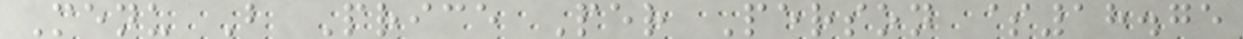Menu B Price Per Person $18.75
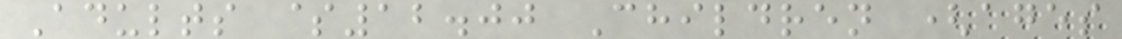Adults $12.00 Children (ages
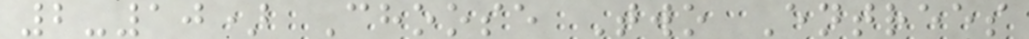2-10) Choose Two Entrees
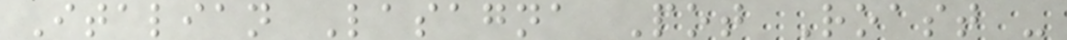Italian Lasagna Pot Roast -
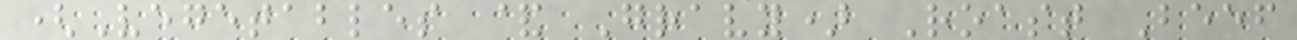(Vegetables & Gravy) Roast Beef
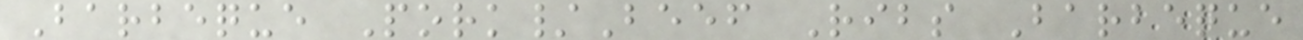Barbeque Pork/Beef Ribs Barbeque
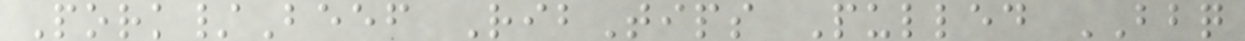Pork/Beef RibTips Pulled BBQ
